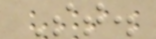St.
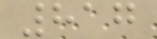817
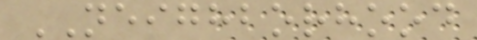NEIGHBORHOOD
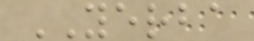YERBA
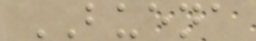BUENA
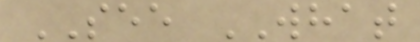SEE WHAT
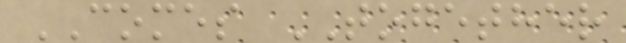COMES TOGETHER
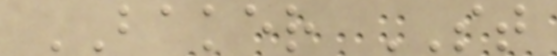BAKER ST
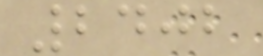2402
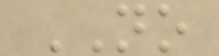NO
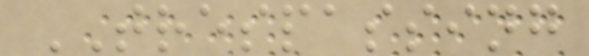TRESPASSING
